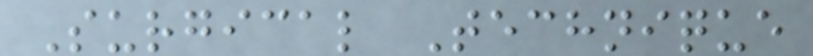Surgical Technique
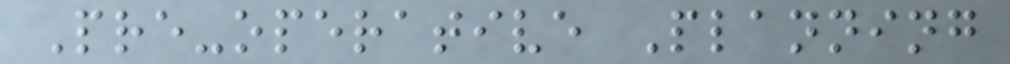Pre-operative Planning
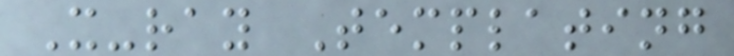X-ray Templating
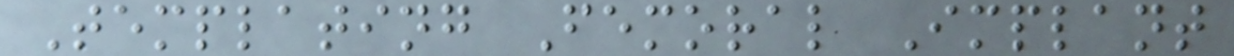Templating Femoral Implant
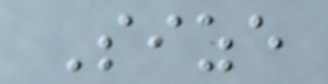Size
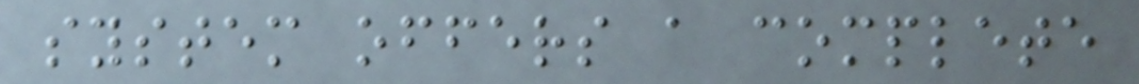system offers a complete
